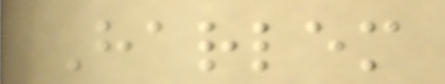Harlem
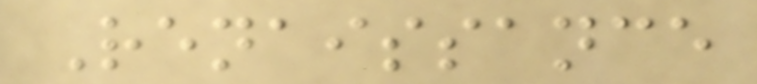Renaissance
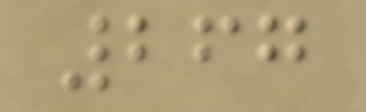267
